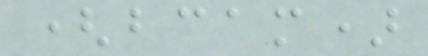(bcam)
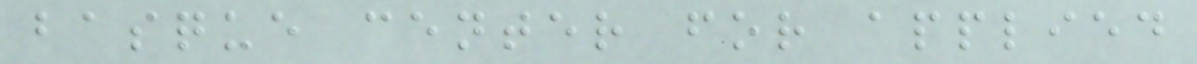basque center for applied
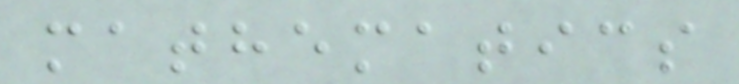mathematics
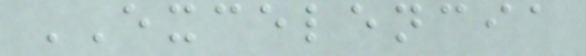EXCELENCIA
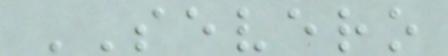SEVERO
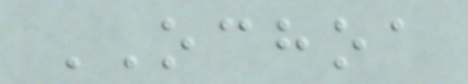OCHOA
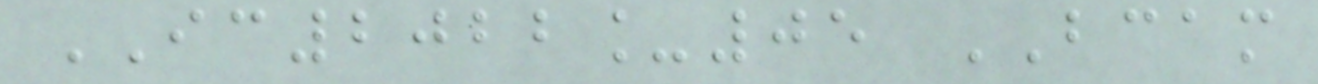IC2022_05 BCAM
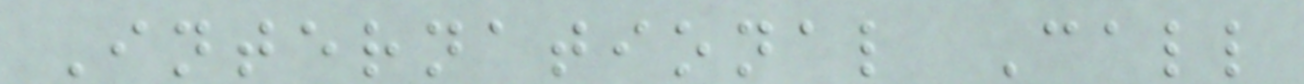International Call
